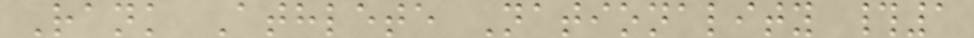Rank Athlete Nationality #1
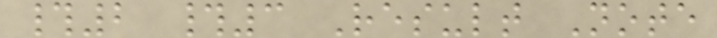#2 #3 Result Note
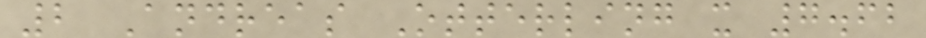2 Andreas Otterling x 7.62
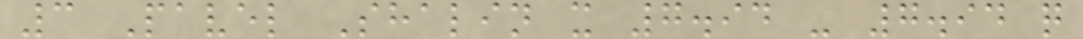3 Pavel Shalin x 7.94 - 7.94 q
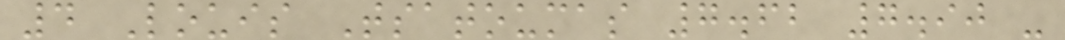4 Louis Tsatoumas 7.62 7.90 -
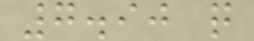7.90 q
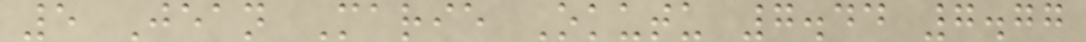5 Jean Marie Okutu 7.44 7.77
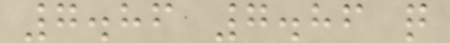7.86 7.86 q
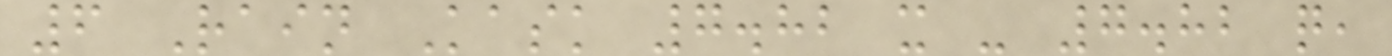6 Rain Kask 7.82 x - 7.82 q,
